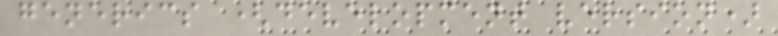generics (development version)
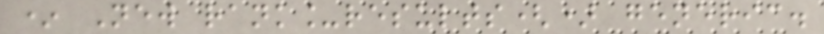* New rank_results() generic.
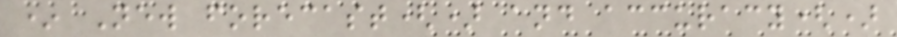* New forecast() and accuracy()
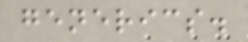generics.
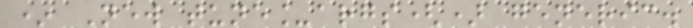* New tune_args() generic.
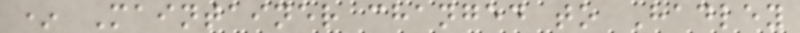* Maintainer changed to Hadley
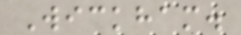Wickham.
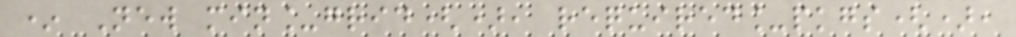* New min_grid(), required_pkgs(),
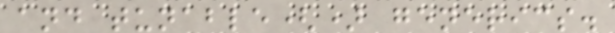and tunable() generics.
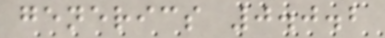generics 0.0.2
